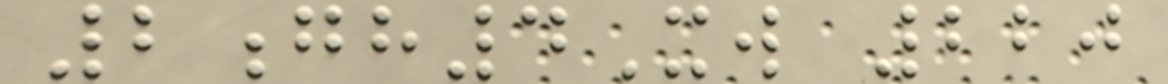2gh4Xw 220
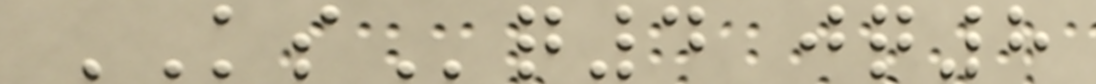KSq4 jq8
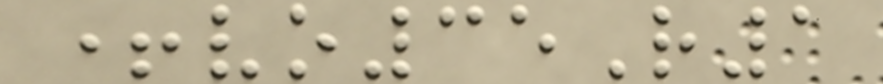+vo35R1
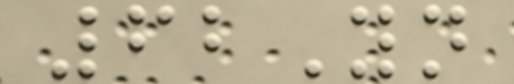62Yn
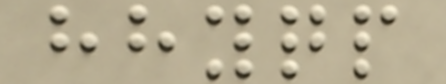hhyqp
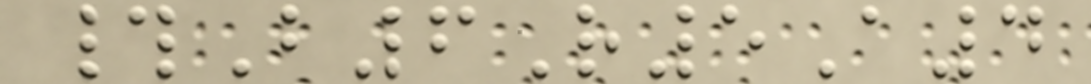#B6R5A4
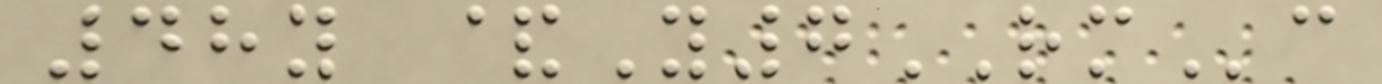48y &Y7RMc
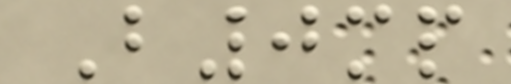B0mp
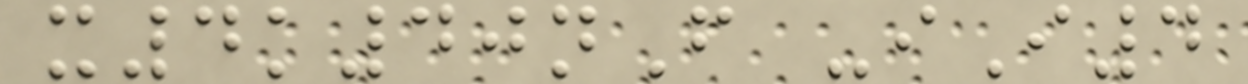x4k40nF -iI4
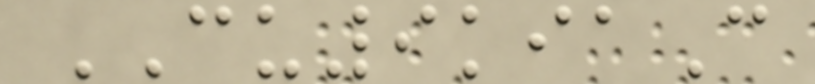CU9kiaC
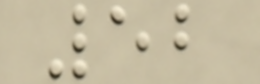52
